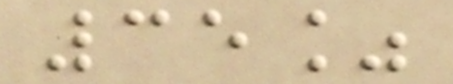35%
